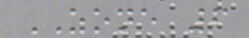ZONE 6
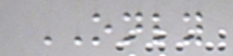ONLY
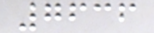7636
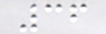36
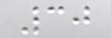30
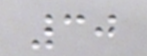30
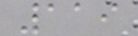119
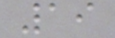19
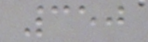350
